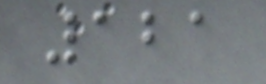121
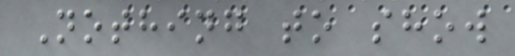Nothing to show
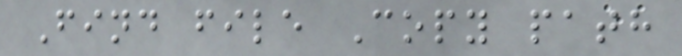Find file Copy path
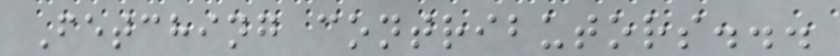Fetching contributors...
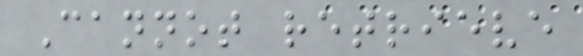Cannot retrieve
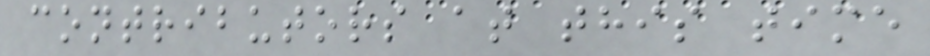contributors at this time
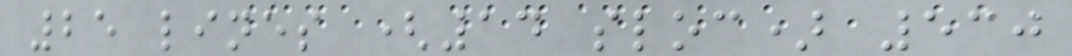25 lines (14 sloc) 530
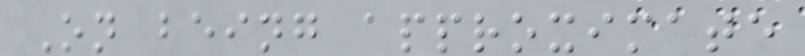On being approximate
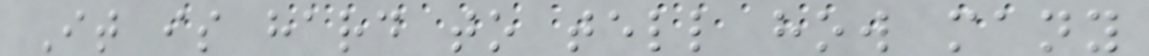It is hard to tell how many
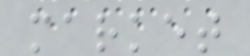market
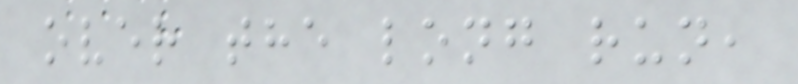over the long run,
